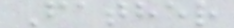Father
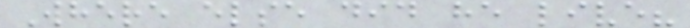Where else did he live?
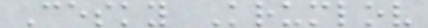Cesky Krumlov
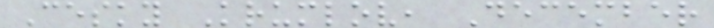Cesky Krumlov, December
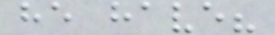he have?
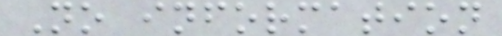No information
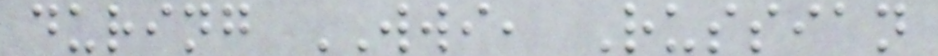during WWI, Russian
